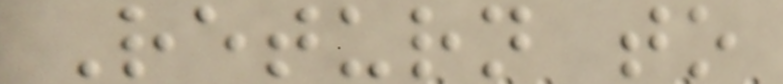Return to
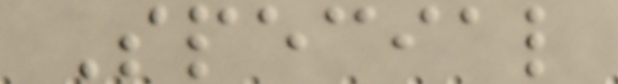Special
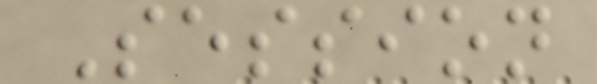Session
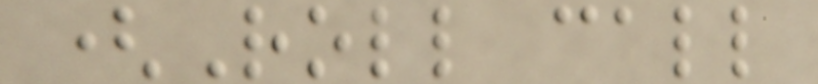(Roll call
